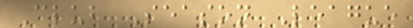Club Season League
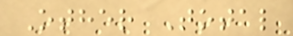Other Total
